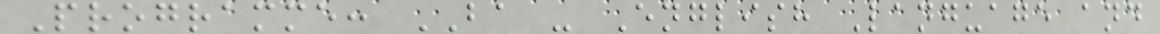Programme: BA - English Language and
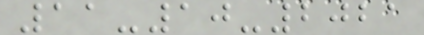11-10-2021
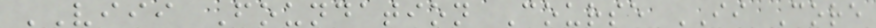VIII Foundation Course II Core
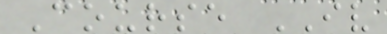Course IV
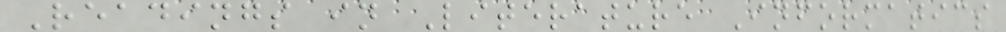Readings in Literature Informatics
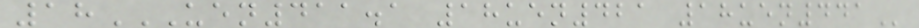18UEN411.1 18UEN421 18UEN441
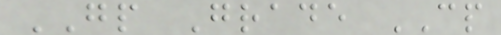GP Grade CP
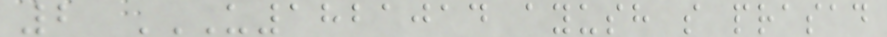2 U1821014 AYUSH S PRASAD
